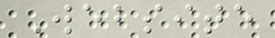Website
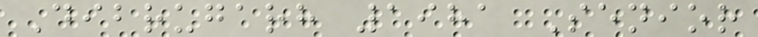Dibrugarh 1981 Senior
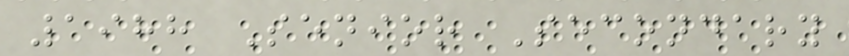1988 Senior Secondary
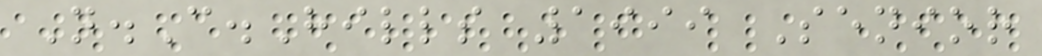N.C.Hills 1999 Senior
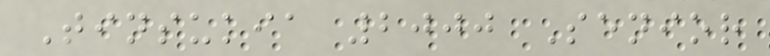Tinsukia 2000 Senior
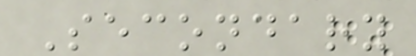Secondary
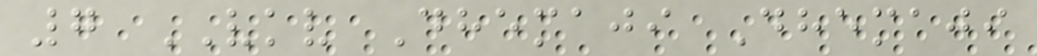7 VKV Dhemaji Dhemaji
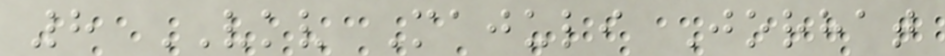8 VKV Majuli Jorhat
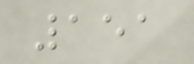151
